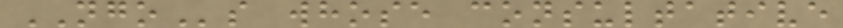NGOs whose consultative
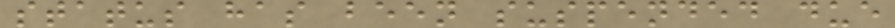status has been suspended due
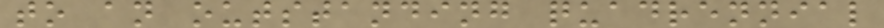to an outstanding quadrennial
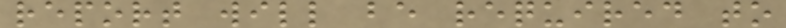report will be required to
